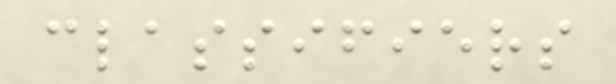classifiers
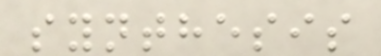synthesis
